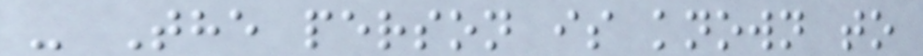- The person is known to
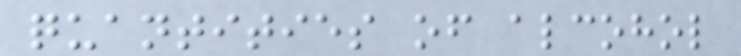quantities of alcohol
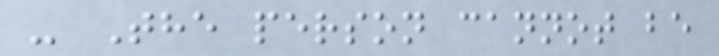- The person cannot be
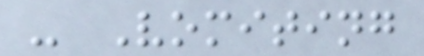- Vomiting
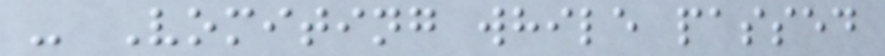- Vomiting while passed
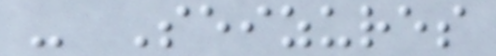- Seizures
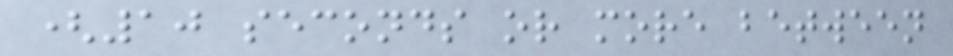(10 seconds or more between
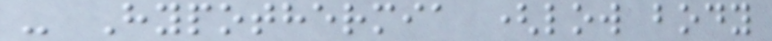- Hypothermia (low body
